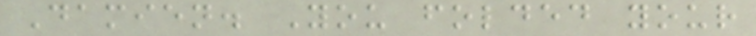Damien. You folded your
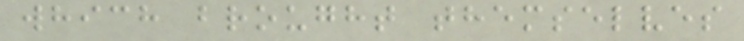which brought themselves
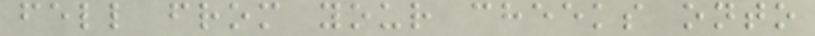fell from your cheeks onto
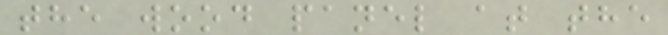the wood panel at the
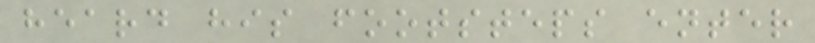heard his footsteps enter
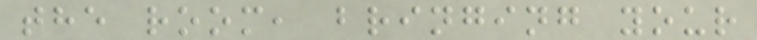the room, bringing your
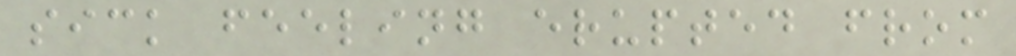sick feeling erupted from
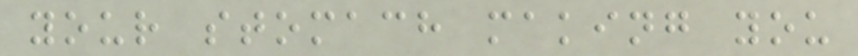your stomach making you
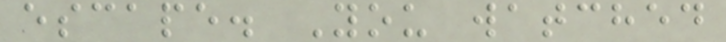escape. You watched
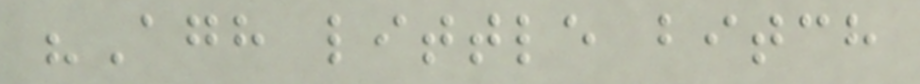"Agh little bitch
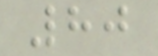80
